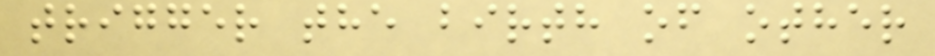trigger the birth of other
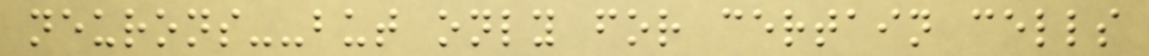neurons--but only for certain cells
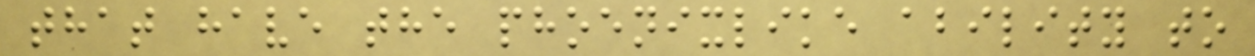that have the phoenixlike ability to
